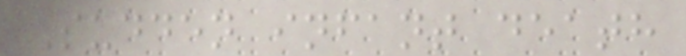Sudden infant death
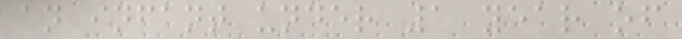an infant under 1 year of
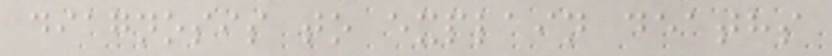diagnosis to explain deaths
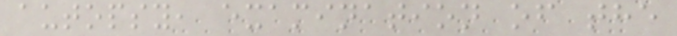autopsy, examination of the
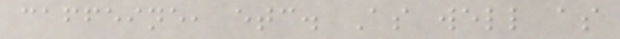caffeine, etc. As well as
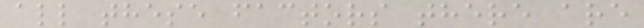all these factors there are
